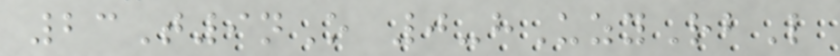23T9nO 0-hUzyRbL
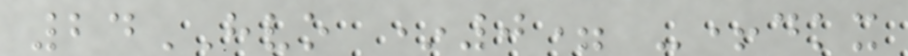24HVO *0= -+dkx
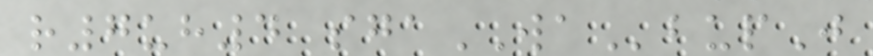r7uh4 sgaWAbupJ
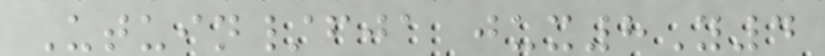Utuin/fja jux8Y4
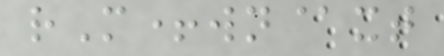rM+wn@xt
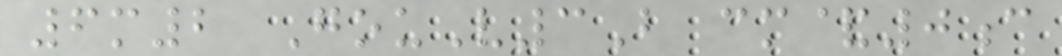6m2 GouV3B cm&0c
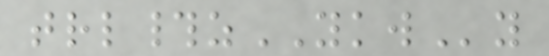trl#zYKWy
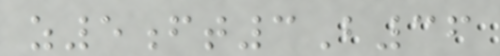z5ft3B36
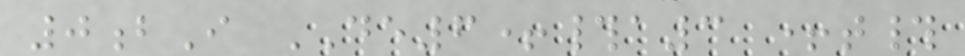0bI DE6+#a3 +t#
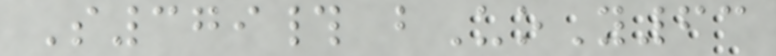S379# bUoY63
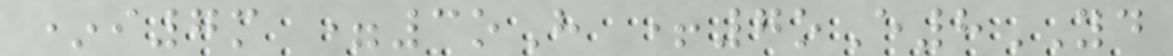*i7m =3oH +7oE8YD
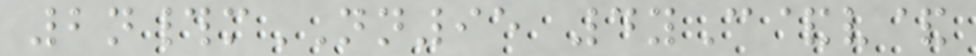2n#mNN95 4yC&v&
